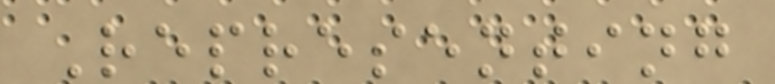Representing
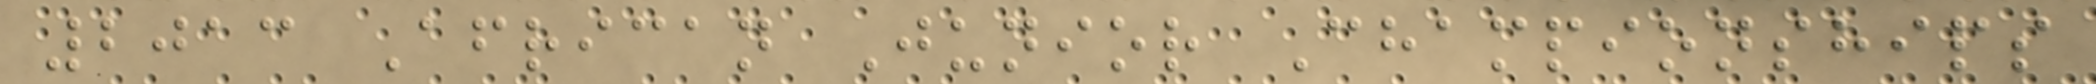2013 African Junior Championships
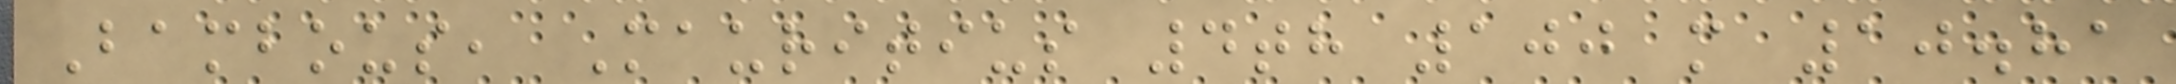Bambous, Mauritius 4th 100 m 10.81
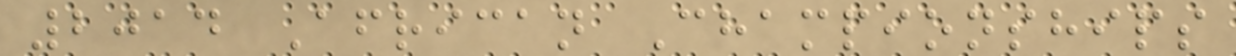2014 African Championships
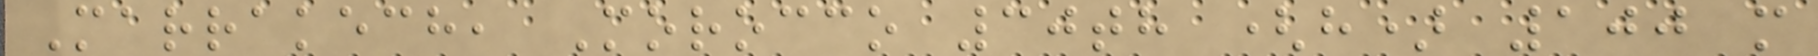Marrakech, Morocco 30th (h) 100 m
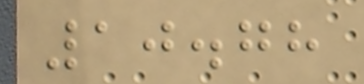10.78
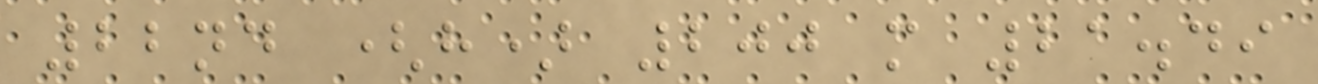22nd (h) 200 m 21.49
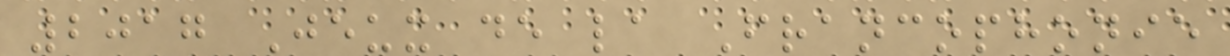2017 Jeux de la Francophonie
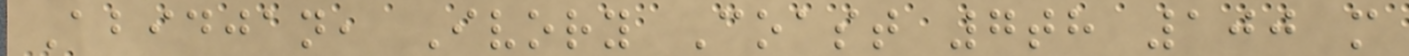Abidjan, Ivory Coast 7th 100 m
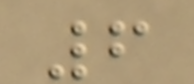6
